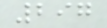297
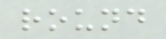round
